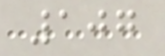107
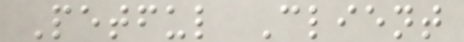Petful Client
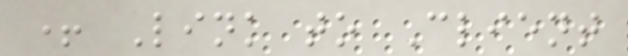+ Link to Client
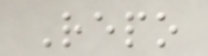Repo
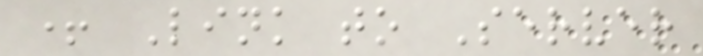+ Link to Server
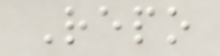Repo
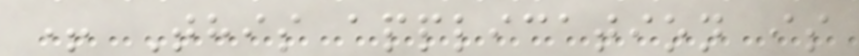+ This application is
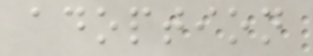adoption
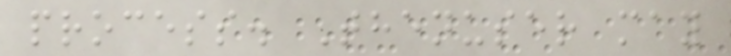process. Thenuser may
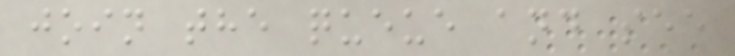join the queue and see
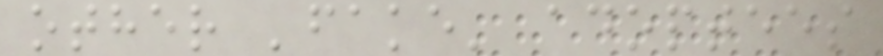other 'fake' adoptees
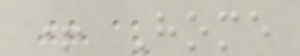+ Home
